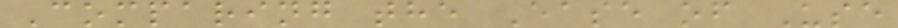Comparing the Ease of Use
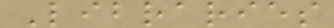Libraries
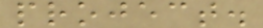project.
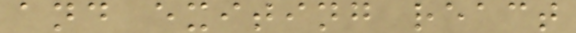and exiting react
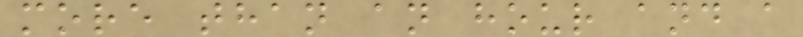more than an hour and a
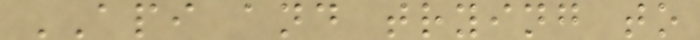API and trying to
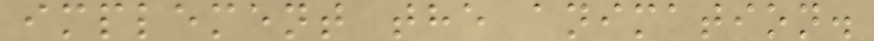implement the animation.
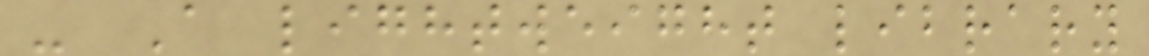- A lightweight library
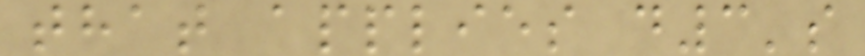that applies d3's
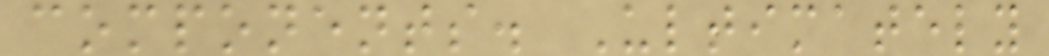components. Ultimately
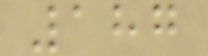187
